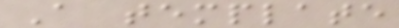A template
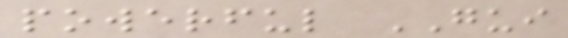powerful GUI
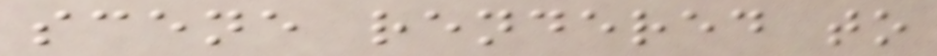scene rendered to
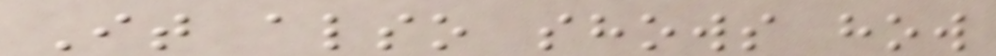It also shows how
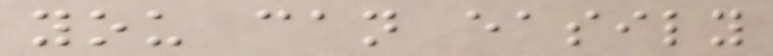you can easily
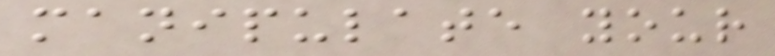manipulate your
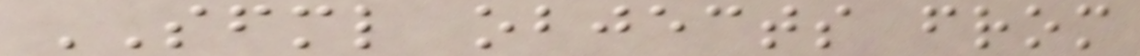SFML objects from
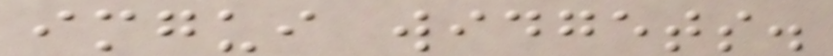imgui widgets.
